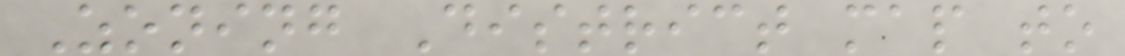Zoning District map to
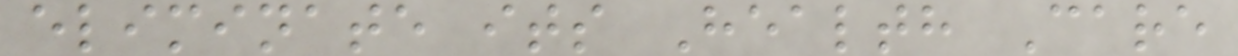eliminate its Health Care
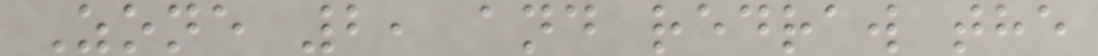Zone 2, and redraw the
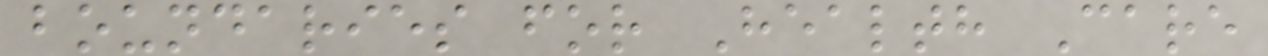boundaries for Health Care
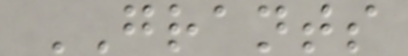GRANTS
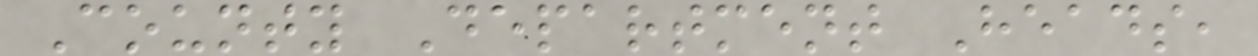County Department Heads,
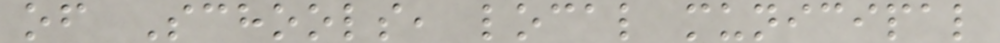of Schools, local municipal
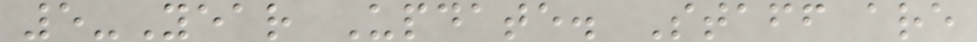5-Year Update. Staff are
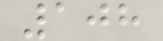108
